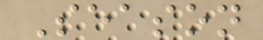Season
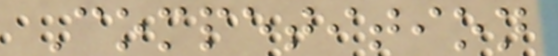Competition
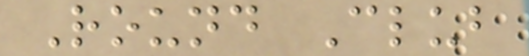Round Club
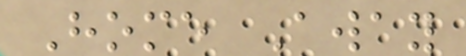Home Away
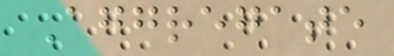Aggregate
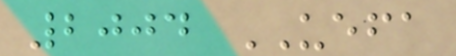2004 UEFA
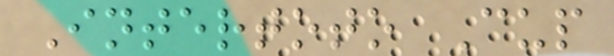Intertoto Cup
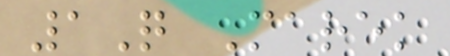1Q Marek
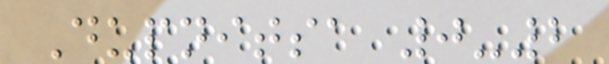Dupnitsa 0-2
